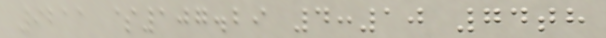9211 $107.29 4:10 74th
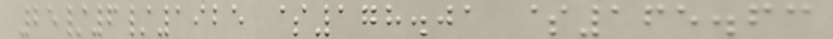25/6/1925 $178.01 $165.63
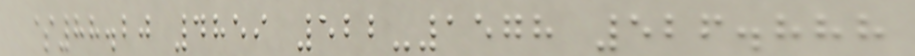$88.20 4859 522-1578 526.888
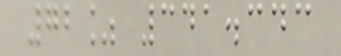72% 341.343
